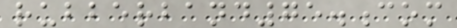rubberband75.com
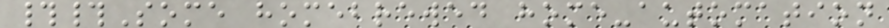##Some homebrewed home-automation
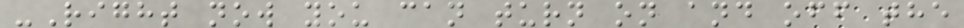-Right now you can turn on and off the
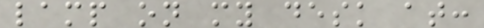lamp on my desk at:
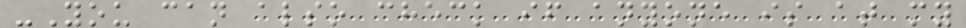-You can also check if anyone is at my
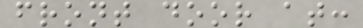front door at:
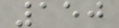150
